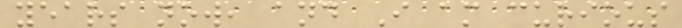years now, and I am curious
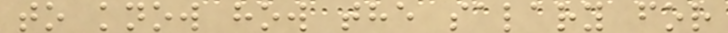to know how the salary for
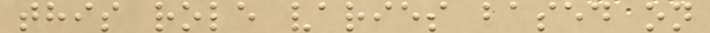this role varies based on
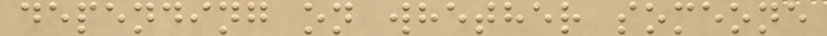depending on whether someone
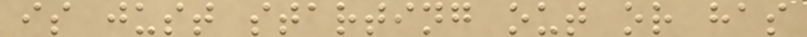is just starting out or has
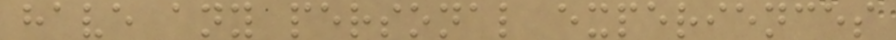have any personal experiences
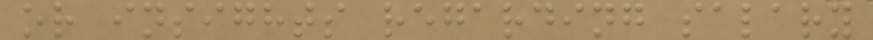or insights regarding salary
